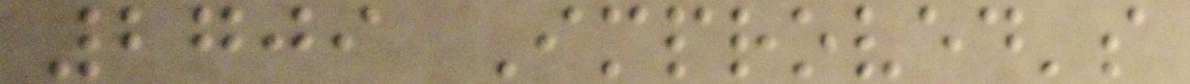2709 Improved's
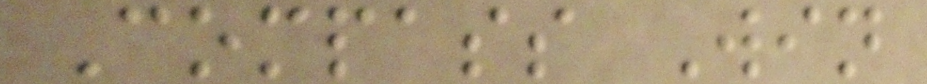Compass Win
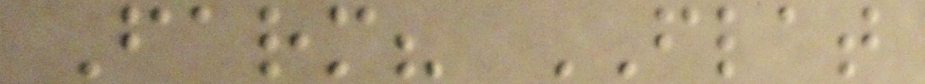Farm? FLAT
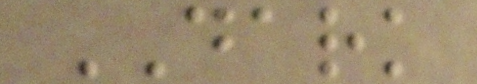DARK
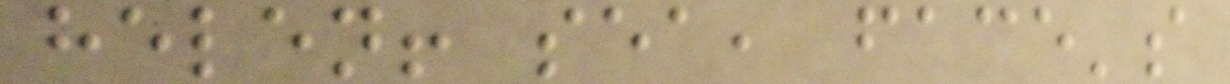helen! sea, face's
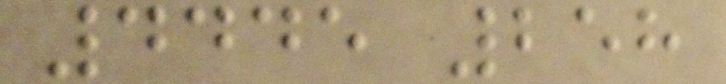4445 258
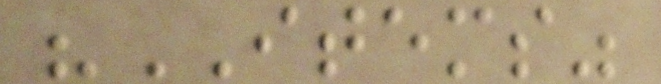"ITEMS"
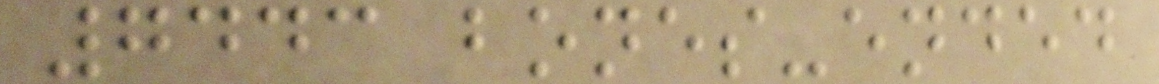7443 bones-ended
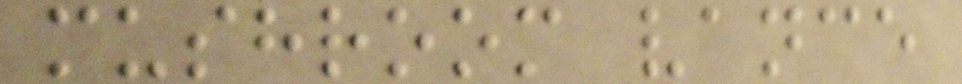mushroom vance
